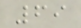69
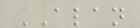ALAN
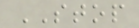STOP
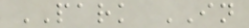PARK IN
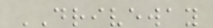DRIVEWAY
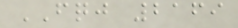FQJ 2169
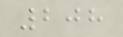208
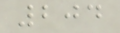204
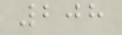208
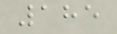185
